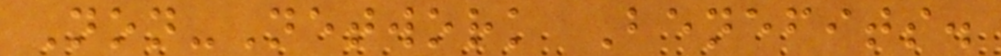Non-Network Benefits.
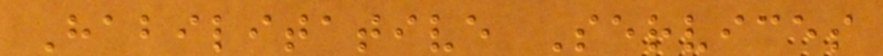Habilitative Services
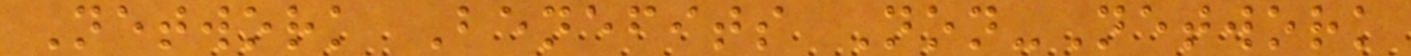Network Benefits Non-Network
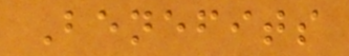Benefits
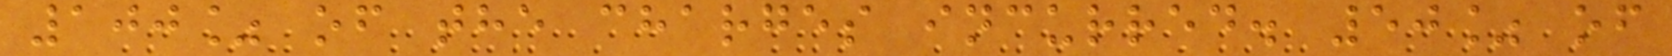100% of the charges incurred. 50% of
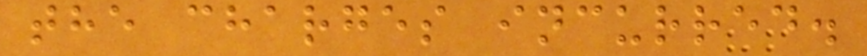the charges incurred.
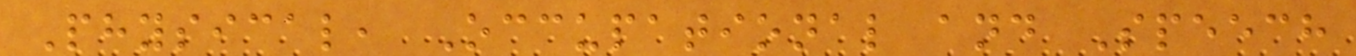Physical, Occupational and Speech
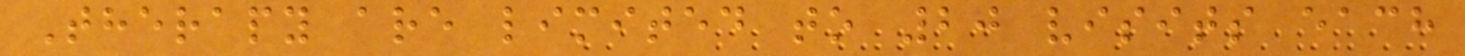Therapy are limited to 20 visits each
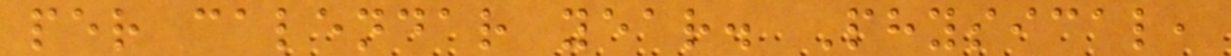per calendar year. Physical,
